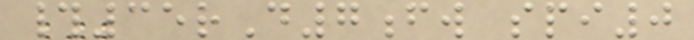#35rD7fw spi0
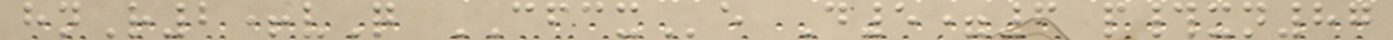hnR2+vQ CFCXe D5=6 p#xn87
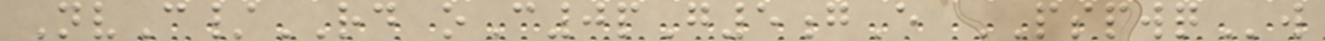NvC/RD oC0pG5gE PSPWQw
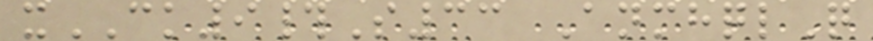xCK9#S33 AnmhqlQ
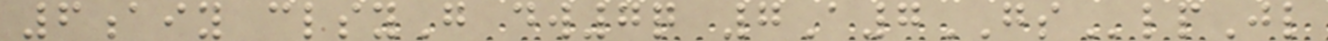6aiy clsyG dw7q 7A7GSlpJl
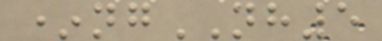*ngNH5
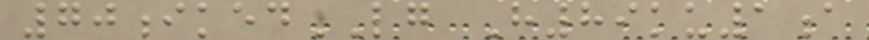70ikedLG H89ku1a
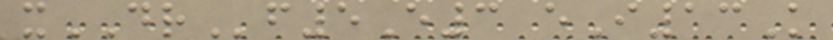xDRf5E3 eI13K
